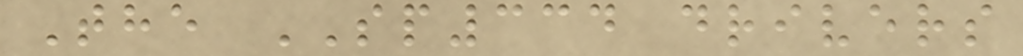The SP334 drivers
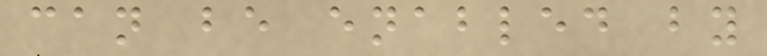can be enabled by
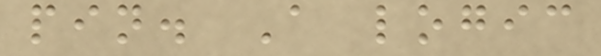pin. A logic
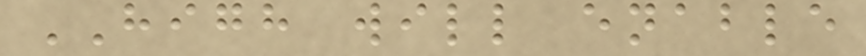HIGH will enable
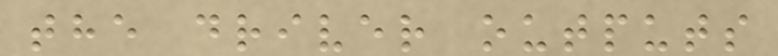the driver outputs
